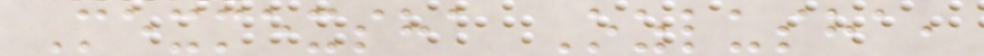Mexmexsha Ozlusha,
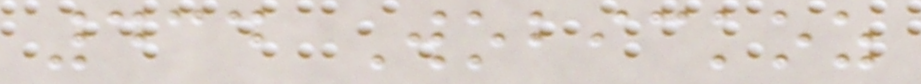434 Wobickoz
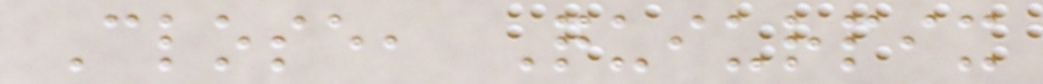Close, Quiurpix
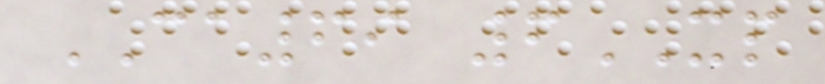CA69 6XP
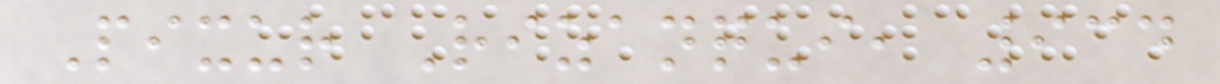Pixur Rizanqui, 934
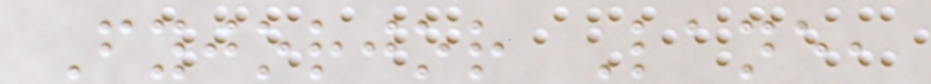Fyjorjor Lane,
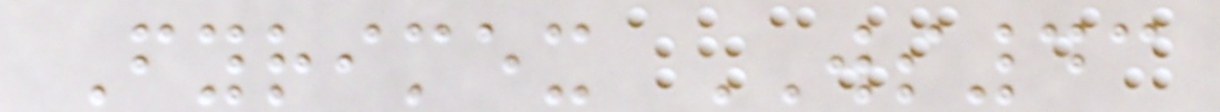Fyrimex WS43
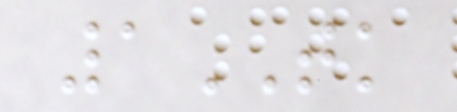1TK
